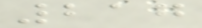217
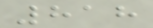818
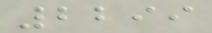2299
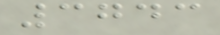3743
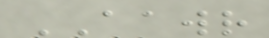AAWR
